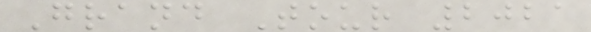Grand Tour 2021
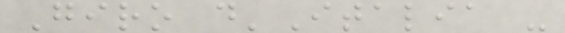Giro d'Italia -
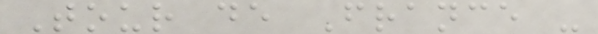Tour de France -
